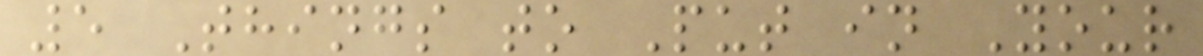5 Things to Put in Your
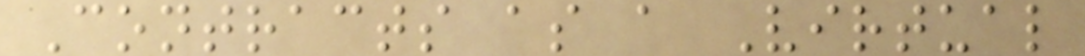Contracts as a Virtual
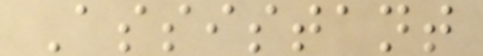Assistant
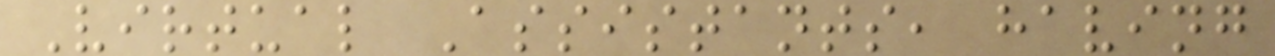Virtual Assistants, having
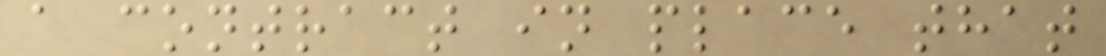a contract in place that
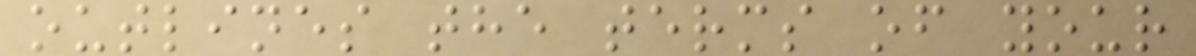outlines the terms of your
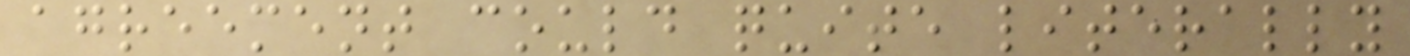agreement could quite literally
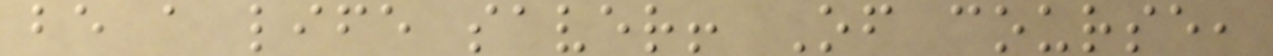be a life saver! Of course,
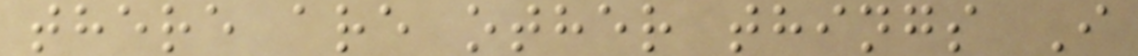there are other things I
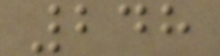248
